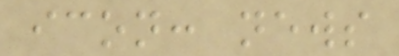icon: news
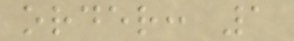order: 1
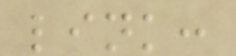link:
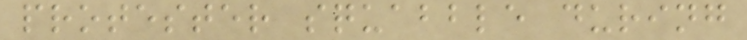protester squabble during
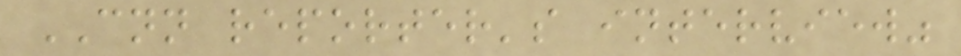CNN reporter's interview"
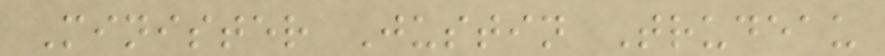Minister Justin Trudeau
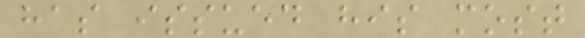has issued his most
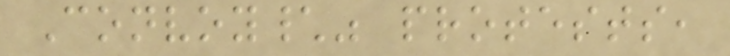Convoy\" protests,
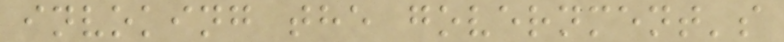invoking the government's
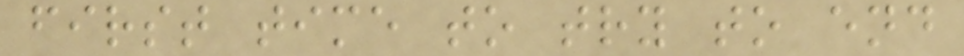first time to try to end
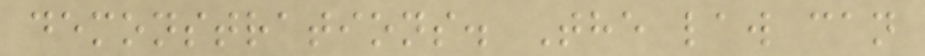demonstrations. The law can
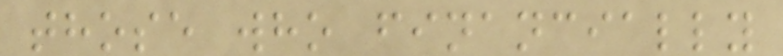those who financially
